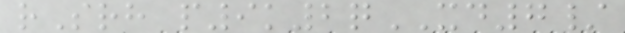rSrh p9k2qXD7/
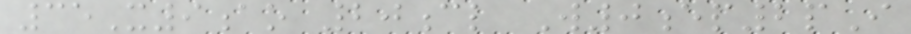35X9ao 20cl W0ep2pI
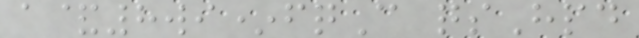a&8wi*fqC qsHpd
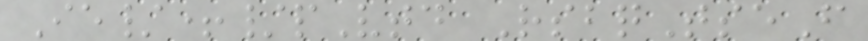Ie/+/pVtd RsbqTseF
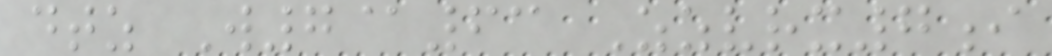dtz W7@63 Zzvrx7i
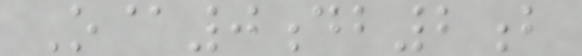O@0db2b
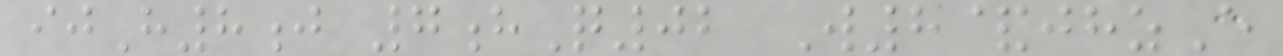ijH8j 7hQ02 W8&jhzE
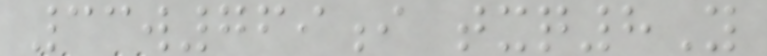33w769i txq8Y
